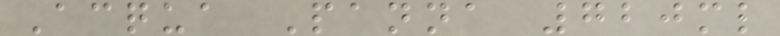Acqua Panna 720ml
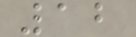12
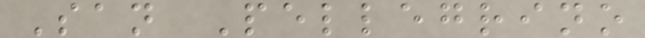San Pellegrino
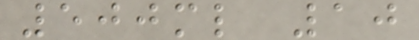500ml 10
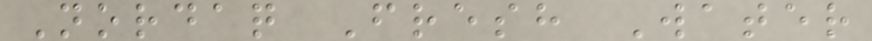Nordaq Fresh Water
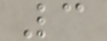3
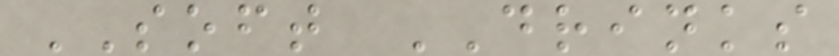SOFT DRINKS
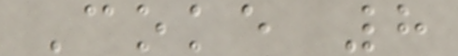Coke 8
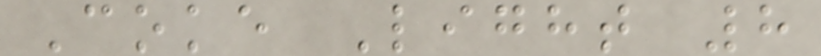Coke Light 8
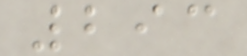293
